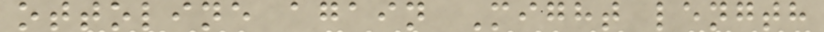ottoline again Might length
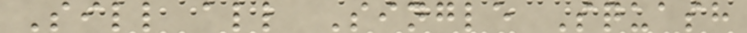Sill all Single Squash
